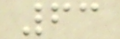63
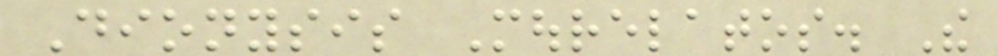Dionysis Mourelatos. The
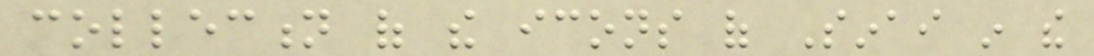collection of the icons of Sinai in the
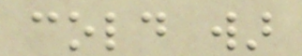cold war
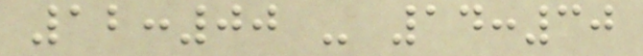12:00 - 14:30
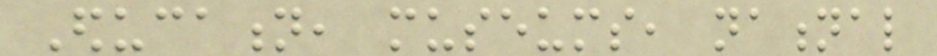Education, museums, national
